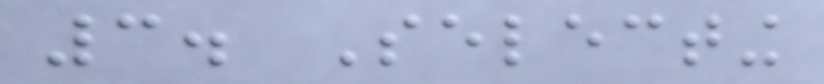3. Selecting
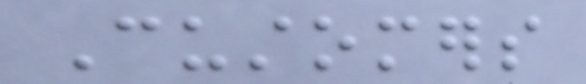Customers
